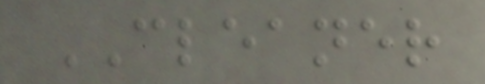CLEANER
